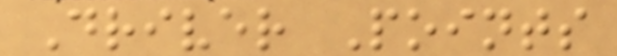Driver Points
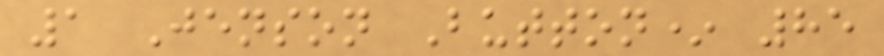1 Jenson Button* 85
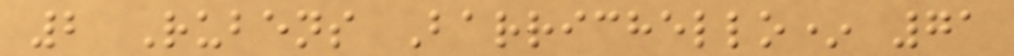2 Rubens Barrichello* 71
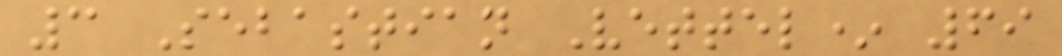3 Sebastian Vettel* 69
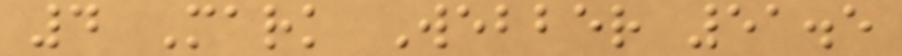4 Mark Webber 51.5
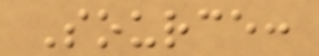Source:
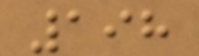198
